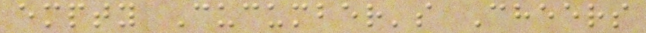empty Cucumber's Cheers
